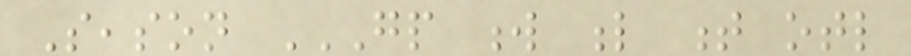Season GP W L T OTL
